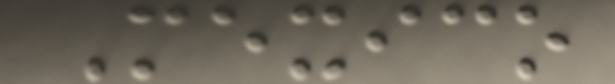Mexico
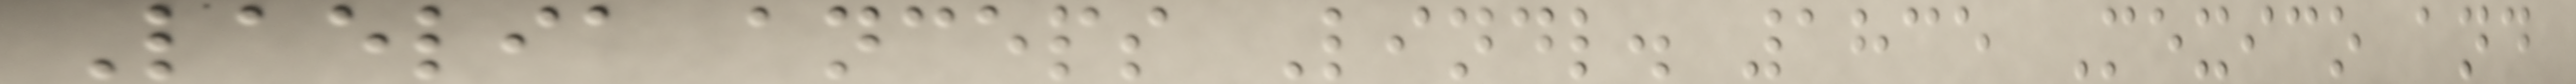Laelia anceps Lindl. 1835 Mexico and
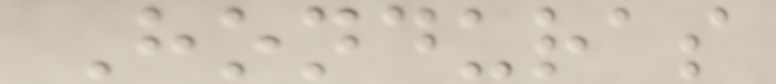Honduras
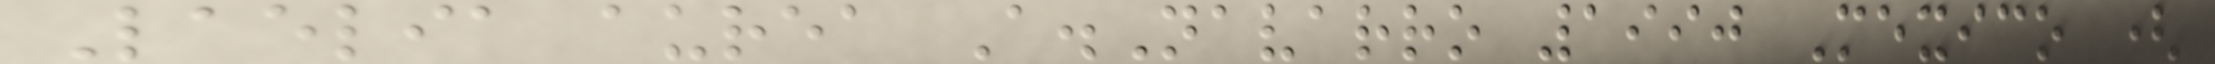Laelia aurea A.Navarro 1990 Mexico (
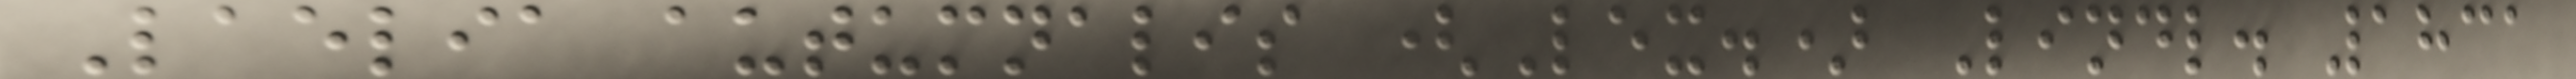Laelia autumnalis (Lex.) Lindl. 1831
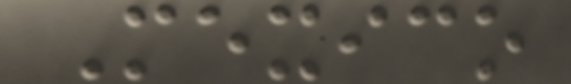Mexico
